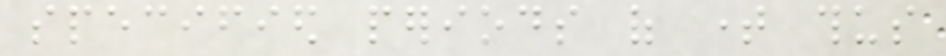specified periods of time thus
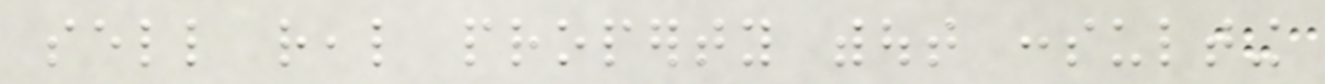sell real property without consulting
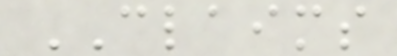CLAIMS
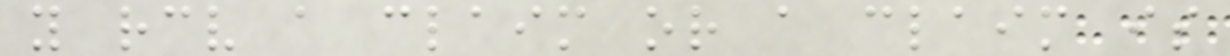you receive a claim or a claim is
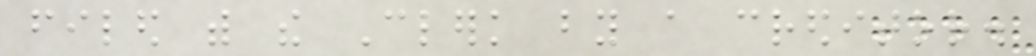filed with the Clerk by a creditor.
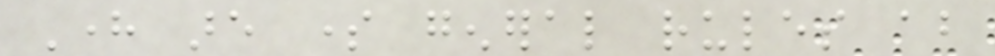Here are some general rules about
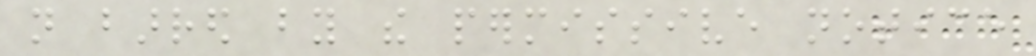not barred by the permissive notice
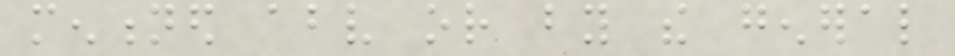mentioned above or by the general
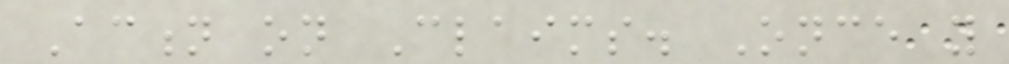Action on Claims. Once you
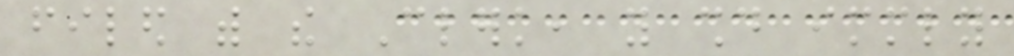filed with the Clerk, you should immediately
